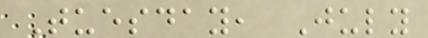Tuesday, July
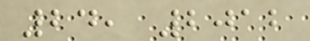24, 2012
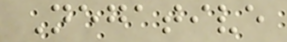Negative
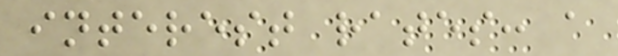interest rates: a
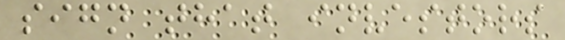sign that investors
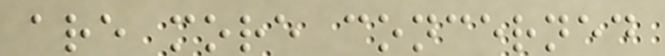are more concerned
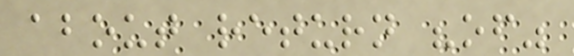about return "of"
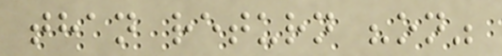than return "on"
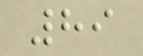89
